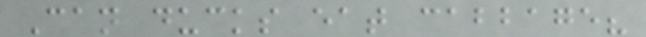Can ducks eat cabbage?
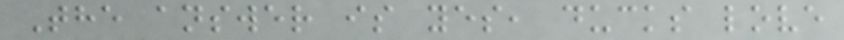The answer is yes, ducks love
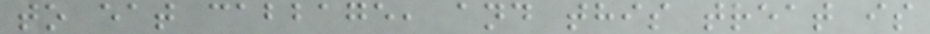to eat cabbage, and this treat is
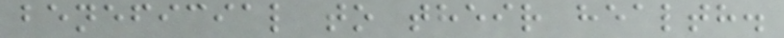beneficial to their health.
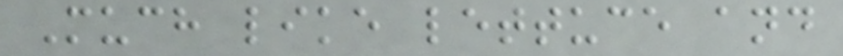Much like lettuce and
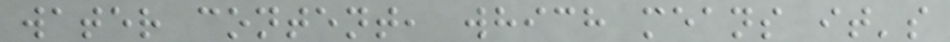water content, which means it's
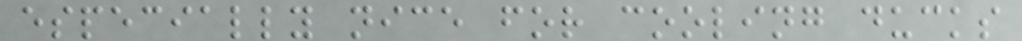especially nice for cooling ducks
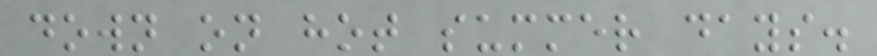down on hot summer days.
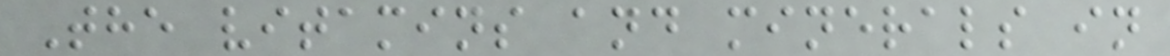The vitamins and minerals in
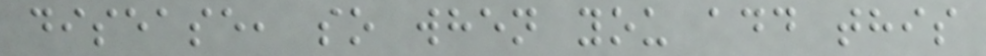disease, so when you add this
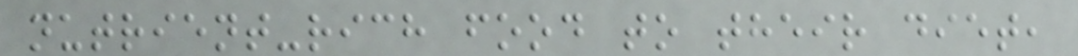nutrient-rich food to their diet,
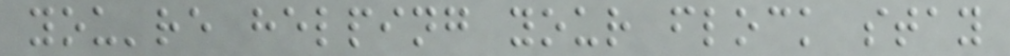you're helping your flock stay
